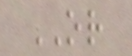OR
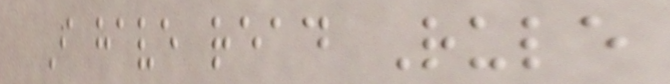I have read Rule
